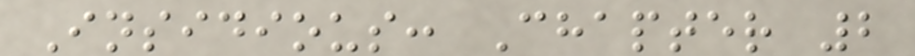Insidious: Chapter 2
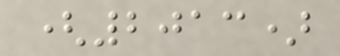(2013)
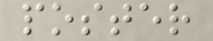poster
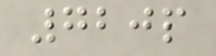720p
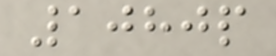1080p
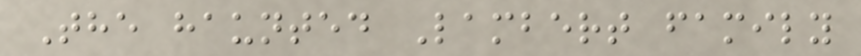The haunted Lambert family
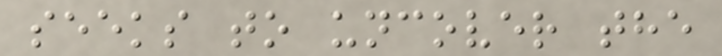seeks to uncover the
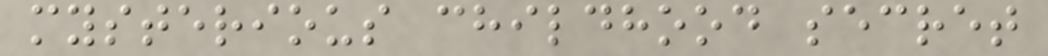mysterious childhood secret
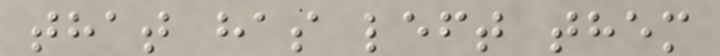that has left them
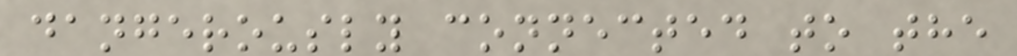dangerously connected to the
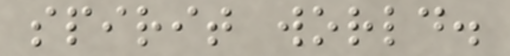spirit world.
